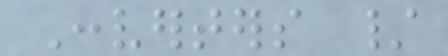Converters /
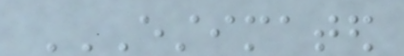ESTIMATED
